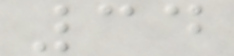34
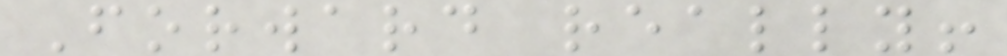Forward really!
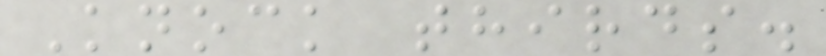Knock thirds.
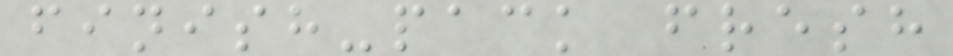finish-pack fresh
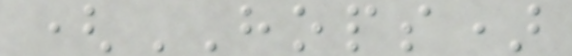(HOPS)
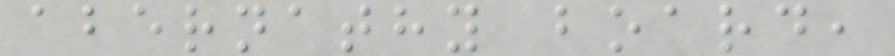abernathy board,
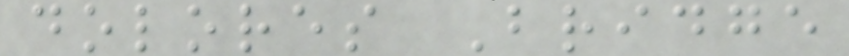dolores Bridge
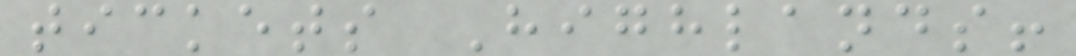tickets Highlands!
